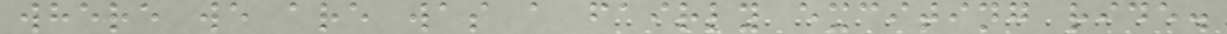where we are was a fairly exciting ride.
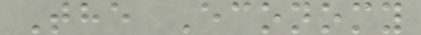The Economy
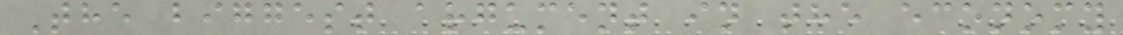The biggest argument in the economy
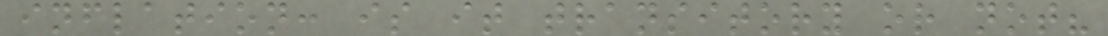inflation: is it transitory or not?
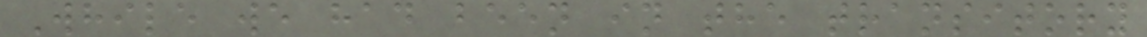While we had been in the transitory
